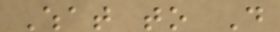What to Do
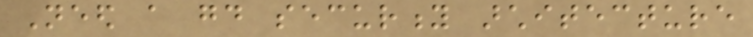Need a good security architecture
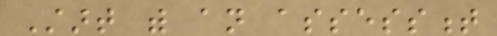Start with an assessment
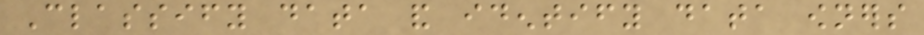Classify data and identify data owners
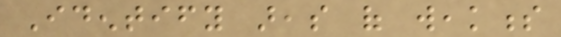Identify areas of weakness
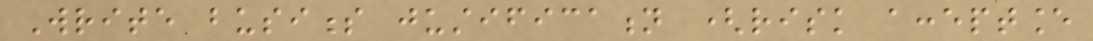Write business justification (risk acceptance
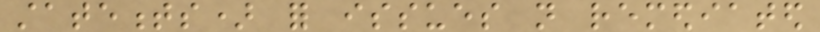statements) for issues not remediated
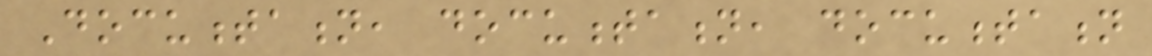Documentation, documentation, documentation
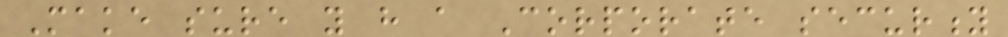Make sure you have a Corporate security
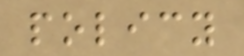policy
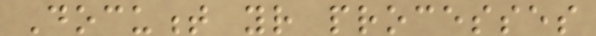Document your processes
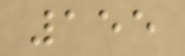155
